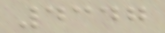4347
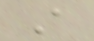A
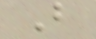B
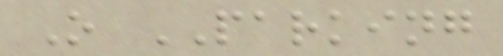O PARKING
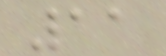11
